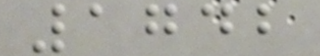1742
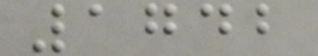1742
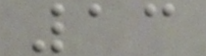13
